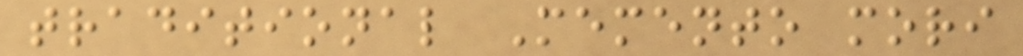traditional Memento mori
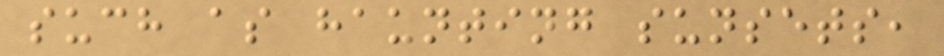such as haunting sunsets,
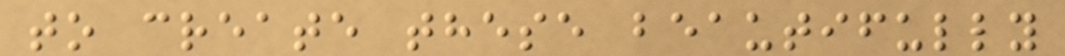to create these beautifully
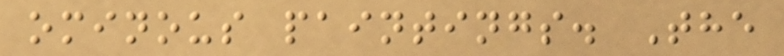ominous paintings. The
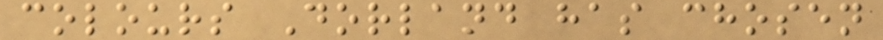colours Dorland has chosen
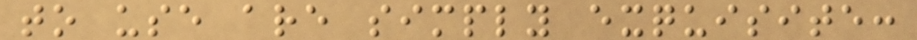to use are simply exquisite:
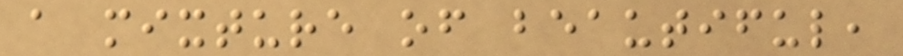a mixture of beautiful,
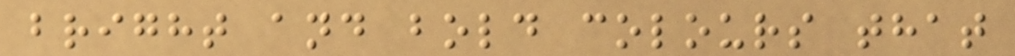bright and bold colours that
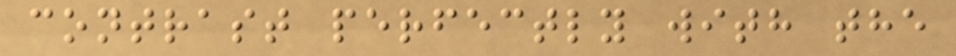contrast perfectly with the
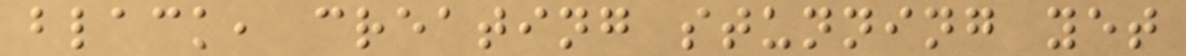black, creating stunning yet
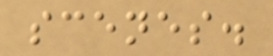scenes.
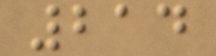214
